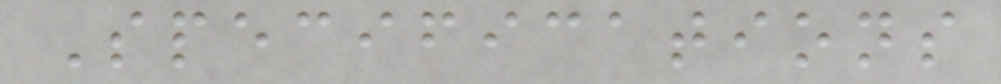Specifications
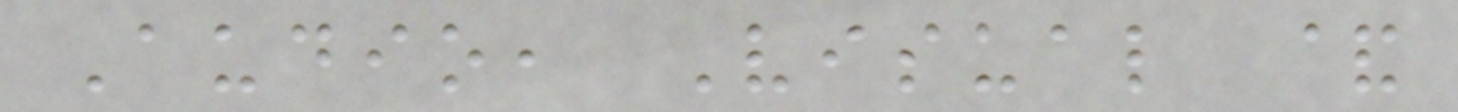Audio, Visual &
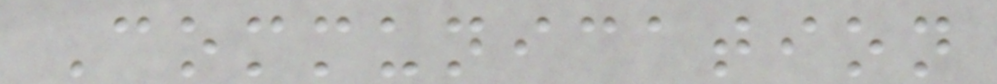Communication
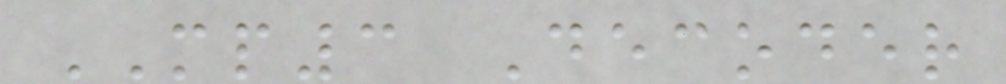MP3 Decoder
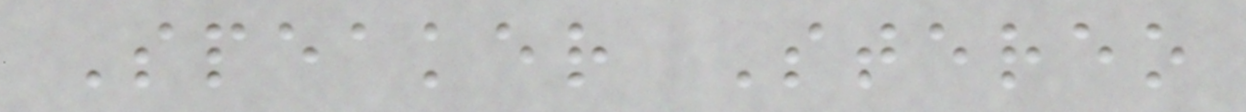Speaker Stereo
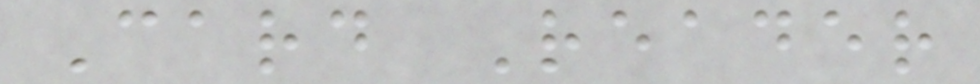Card Reader
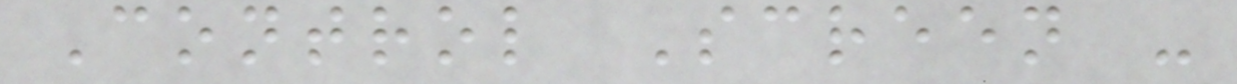Control Screen -
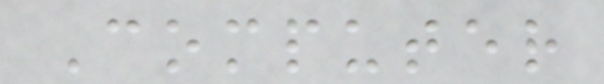Computer
